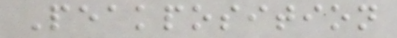Peakposition
